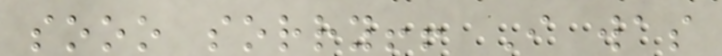sooo sorry!! I was
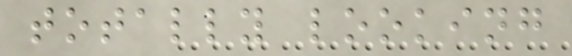totally looking
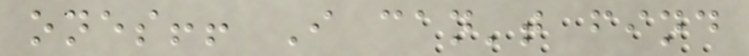ones!! I can't find
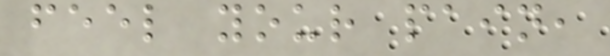feel your pain,
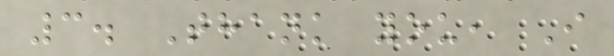3. Thank you, I
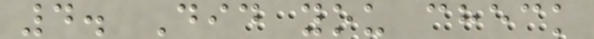4. Did you check
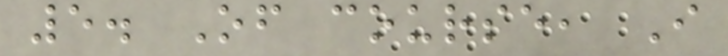5. Of course, I
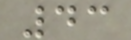43
